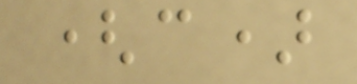(c)
